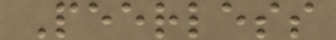Peerless
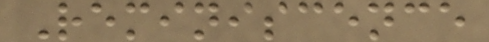Reminiscence
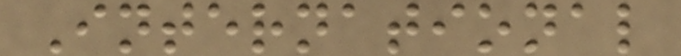International
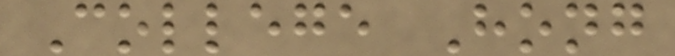College Hong
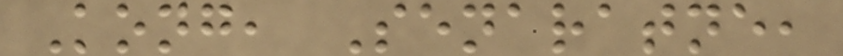Kong, Senaratne,
